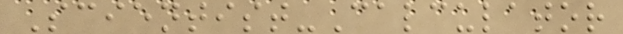Scientist-Calculator
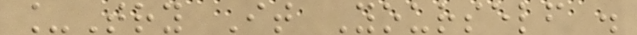_Try It Yourself .
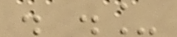. ._
